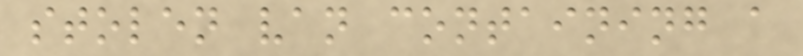stolen van containing a
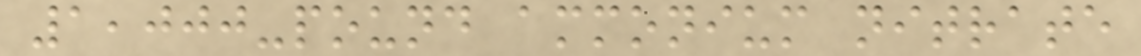1,000-pound ammonium nitrate
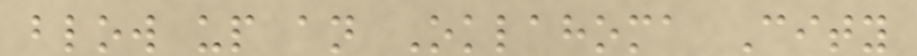blow up an Oklahoma City
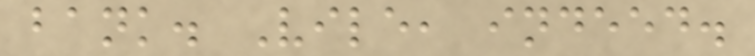bank. Vile, indeed.
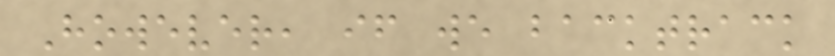However, if we backtrack
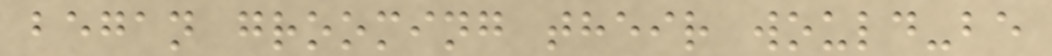began grooming their would-be
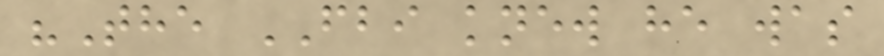"The FBI knew he was
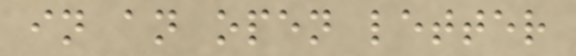in an open letter
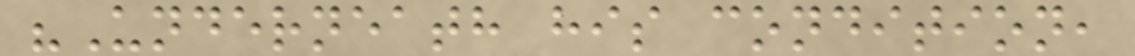"Underneath his condition,
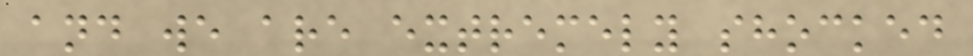and we are extremely shocked
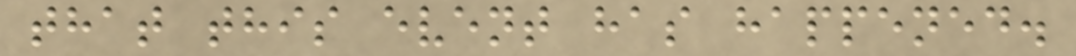that this event has happened.
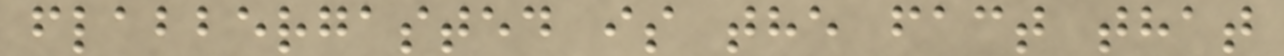flabbergasted is the fact that
